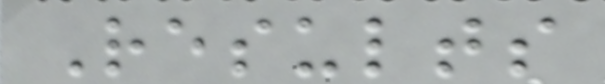Results
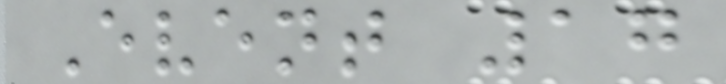Event 17
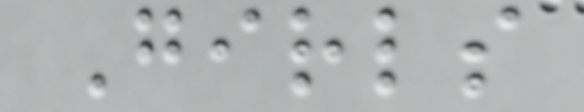Girls
